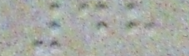48
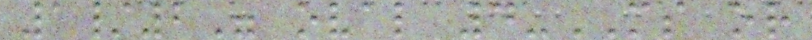1/2" oval 4-MS or
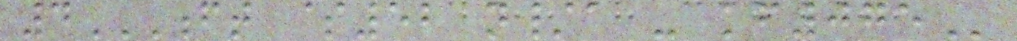4FT $52 N/A - KF075
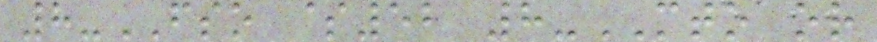8-FSO $52 8-MTO or
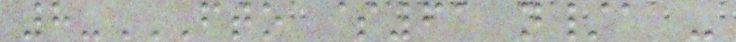8-FTO $61 N/A -
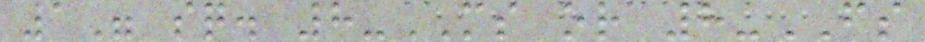1" sq. 8-MS or 8-FS
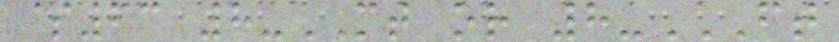$63 8-MT or 8-FT
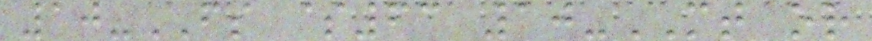10-FS $63 10-MT or
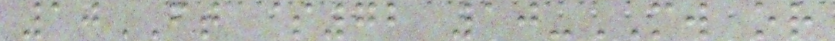10FT $72 10-MW or
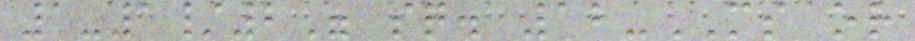1-1/2" sq. 12-MS or
